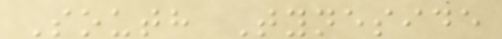South Tyneside
